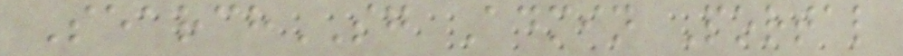SearchSG Admin Portal
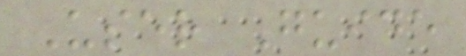User Guide
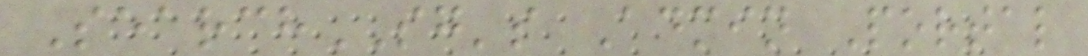SearchSG's Admin Portal
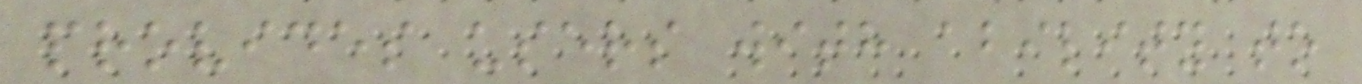provides users with ability to
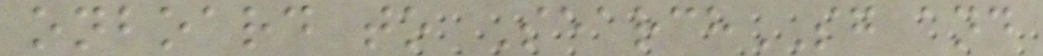onboard to SearchSG and
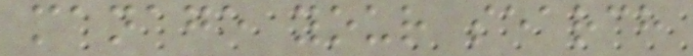manage your search
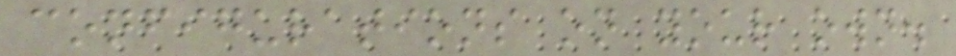configurations on your own.
